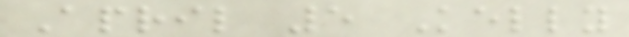April 5 Kelly
